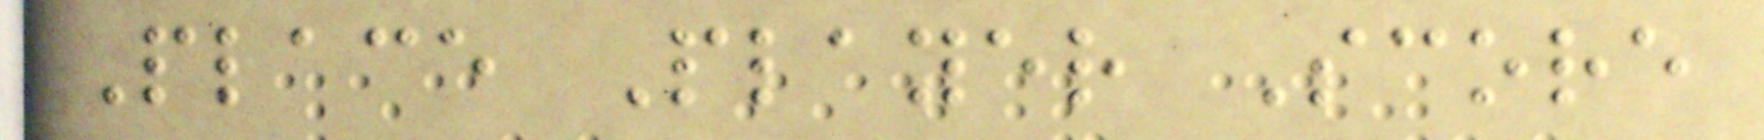Place Player Score
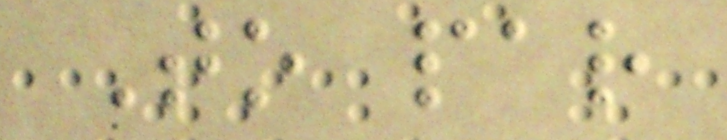To par
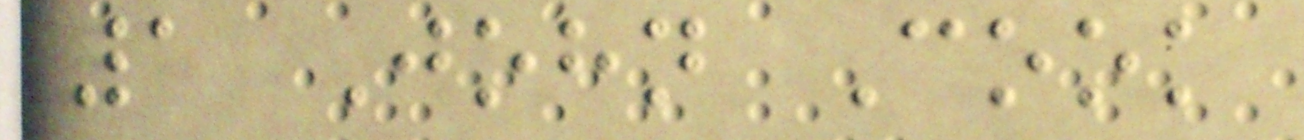1 John Cook
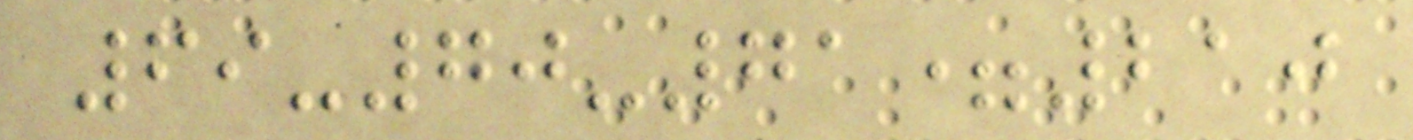69-70-71=210
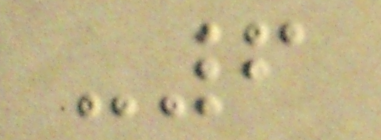-6
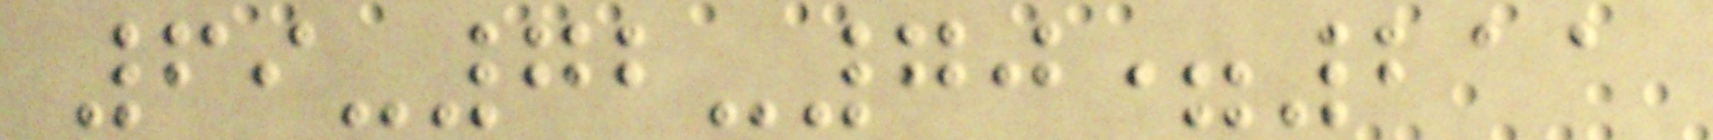69-72-70=211
